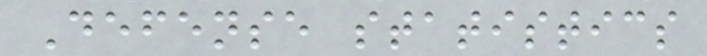Defense statistics
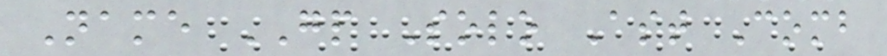Name GP Solo Ast Comb
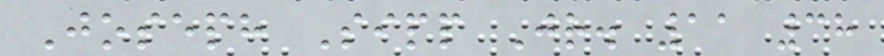Joseph Sipp Jr. 11 38
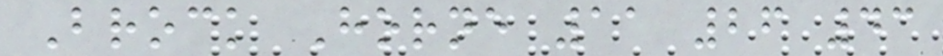Brock Horne 11 26 43
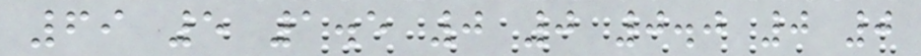69 5 1.5 0 0 0.0 0 0
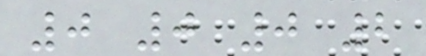0 0 0 2
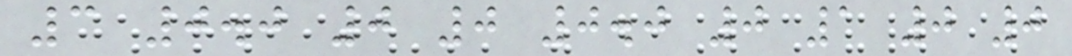3 0.0 0 0 0.0 0 1 0 0
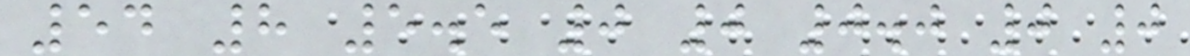54 8 5.5 0 0 0.0 0 0
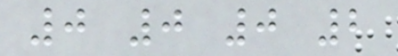0 0 0 2
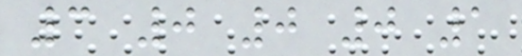3 0 0 0 1
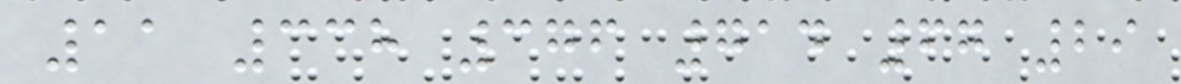11 338 376 714 67 29
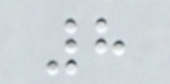8
